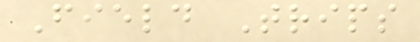Field Trips
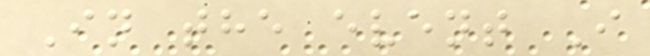In the event I
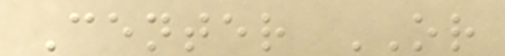Center OR
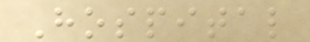Hospital
